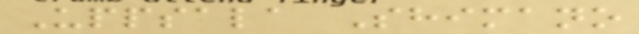Uppsala Shimano
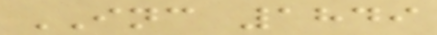INC 1849
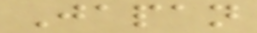Japan
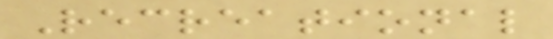Recreational
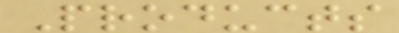Products
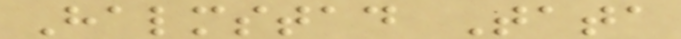Halmstad Tata
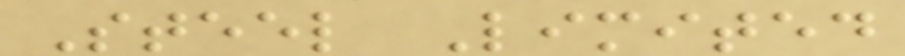Steel Limited
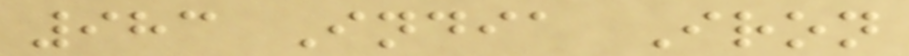983 India Iron
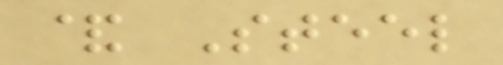& Steel
